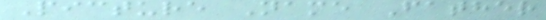Picture Name Father
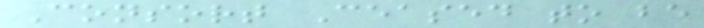Consort Ceased to be
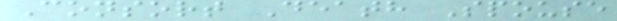Consort Death Spouse
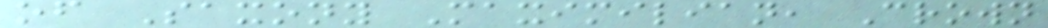of Saxony Maximilian, Crown
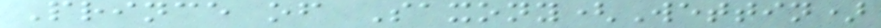Prince of Saxony(Wettin)
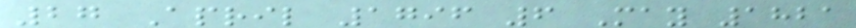27 April 1796 6 May 1821
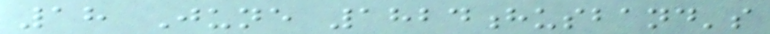18 June 1824husband's
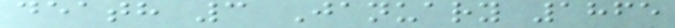death 3 January 1865
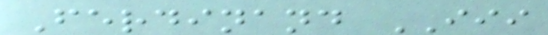Ferdinand III
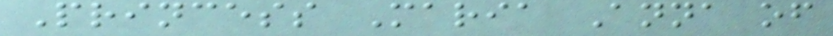Princess Maria Anna of
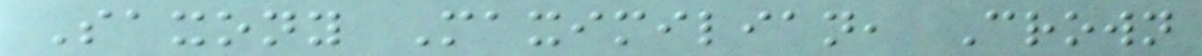Saxony Maximilian, Crown
